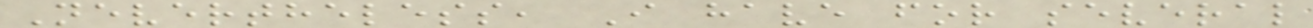Nevertheless, I have for several
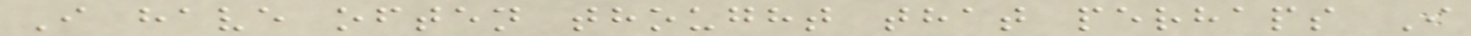I have often thought that perhaps I
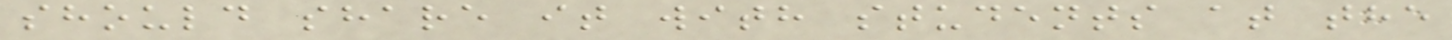should share it with students at the
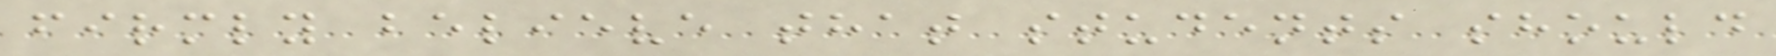firmly believe that students should
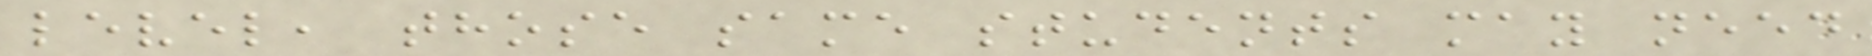level, those same students may need
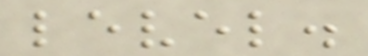level.
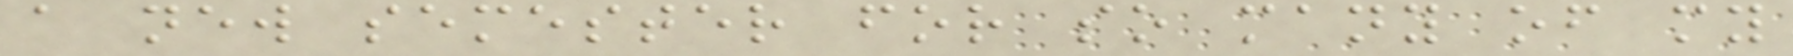a new semester for so many of my
